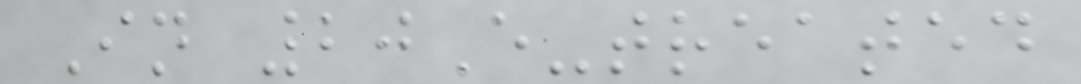In 20E-treated
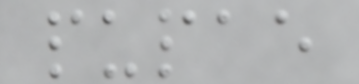pupae
